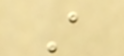A
